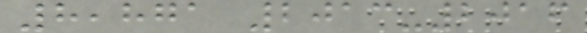8,871 2013-2016
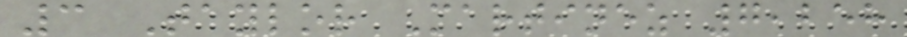3 Taylor Martinez 7,258
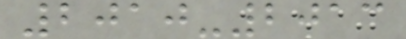2010-2013
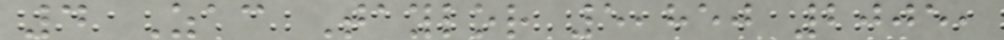4 Zac Taylor 5,850 2005,
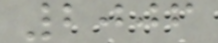2006
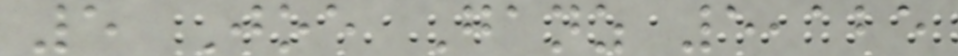5 Joe Ganz 5,125
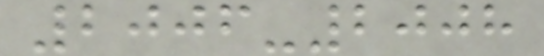2006-2008
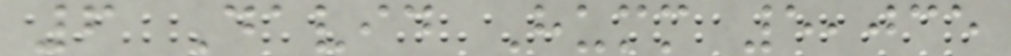6 David Humm 5,035
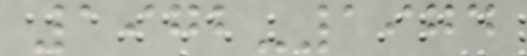1972-1974
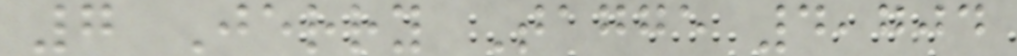7 Jerry Tagge 4,704
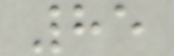85
